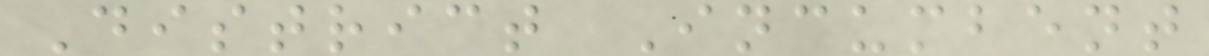District Incumbent
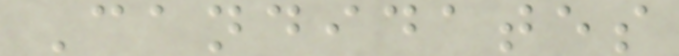Candidates
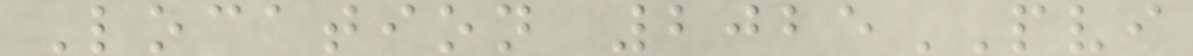Location 2025PVI
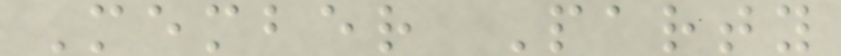Member Party
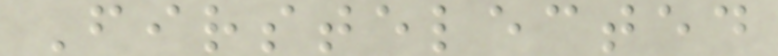Firstelected
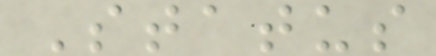Status
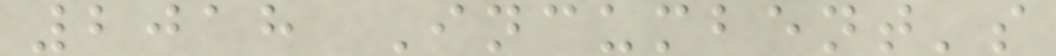2018 Incumbent's
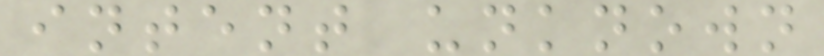intent unknown
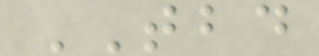TBD
